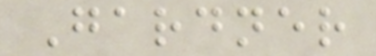Gardner
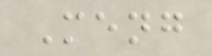Meng
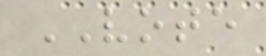VOTE
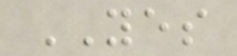YES
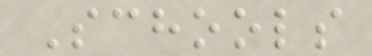Schools
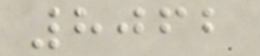8062
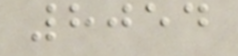8054
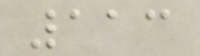113
